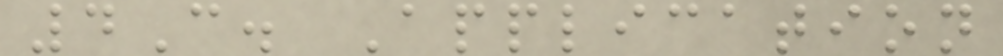4C. Application
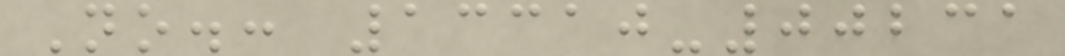No.: 13310-00231
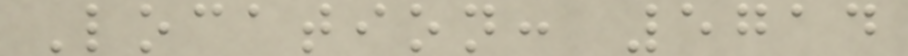Location: 5714
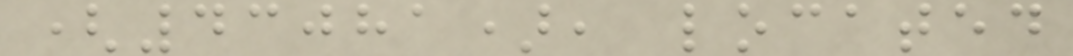(43081), located
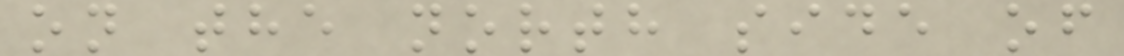on the north side of
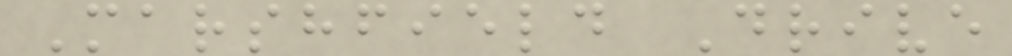Marshfield Drive
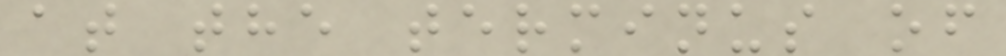at the terminus of
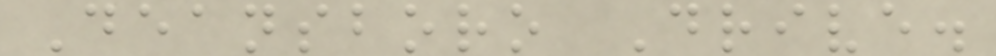Deansboro Drive.
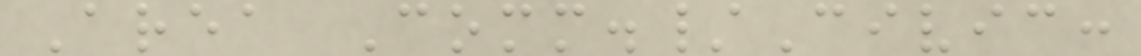Area Comm./Civic:
